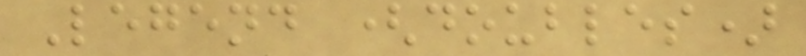Legend (doubles)
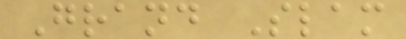Grand Slam
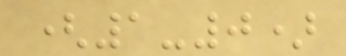(1-0)
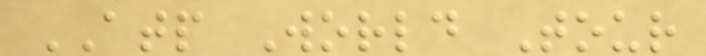ATP World Tour
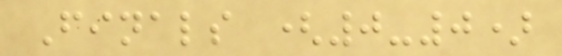Finals (0-0)
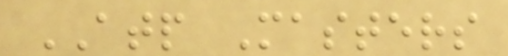ATP Masters
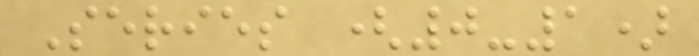Series (0-1)
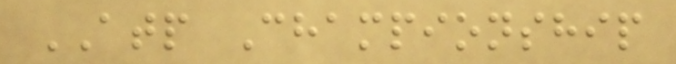ATP Championship
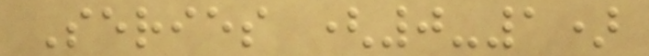Series (0-1)
